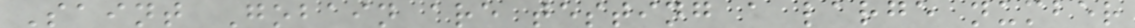Saint Gobain are testing a large number
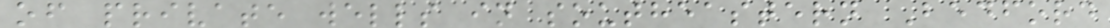of private wells in southeastern Bedford
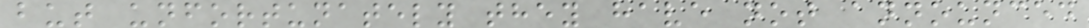but unfortunately they have not announced
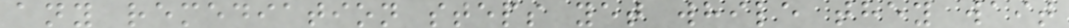any remediation steps yet while they wait
